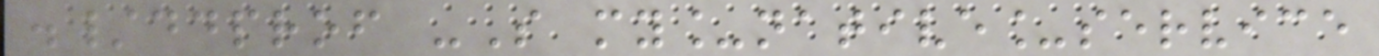./ddprof -S my_native_service
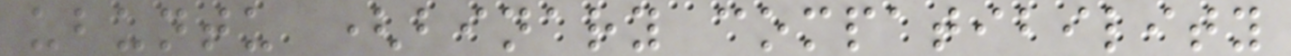ubuntu (binary compatibility
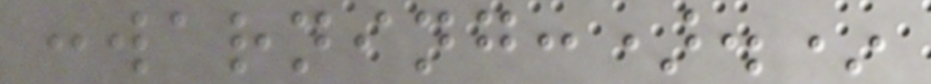:warning:).*
